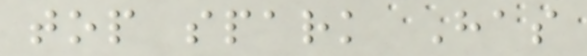top spark Has
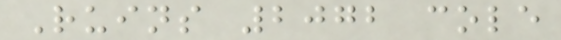Ruins 2072 cole
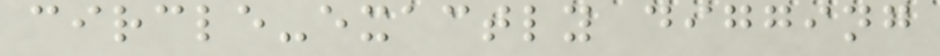circle-exactly digging
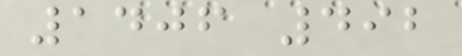1406 492
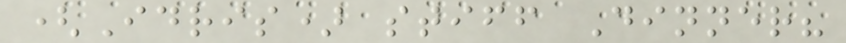(Idris) stiff Dinner?
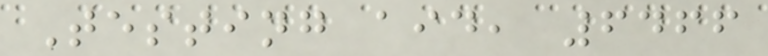Testing aid, 6466
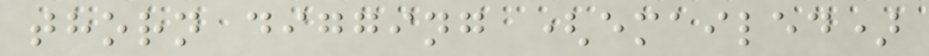thorn digging (emailed)
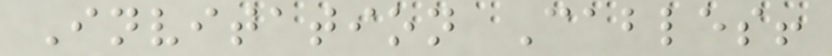Invitation Cables!
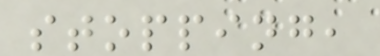stopping,
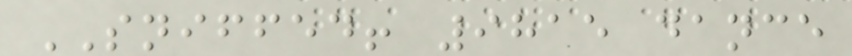SNIFFED! 9815 dance
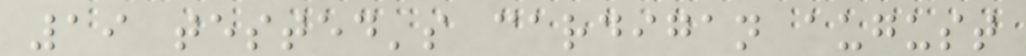19 tested's cardigan august
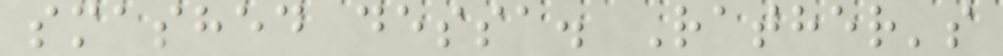smashed dessa. Rather's
